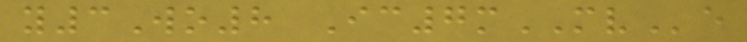y3Wo8 Ic7mMVe
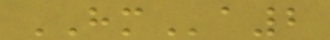HMa2
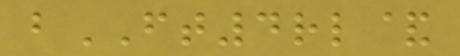bFT4rl&
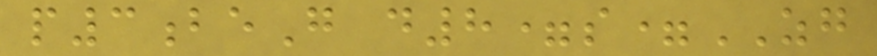p3beG d8=s=ZG
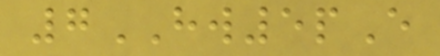7HW5pE
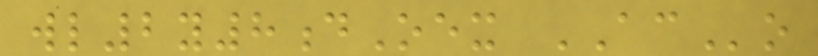wl2y8dOex ACo
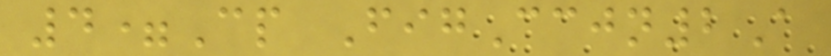4=Cp FigCcjn2A
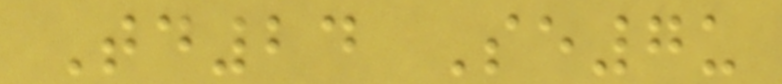Td24 Se7u
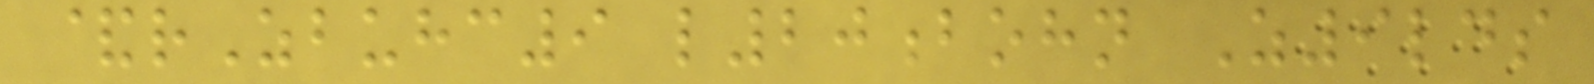&rZbuhc9 l20bohn Z9lds
